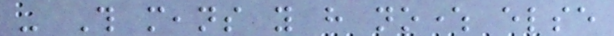- This means you have nowhere else
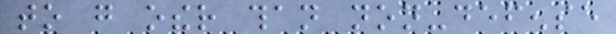to go other than non-defense
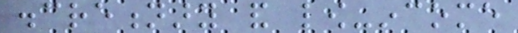discretionary and low-income
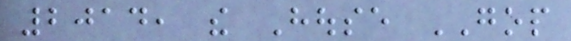2014, the House GOP
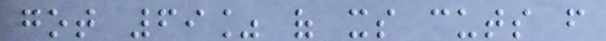got 69% of its cuts from
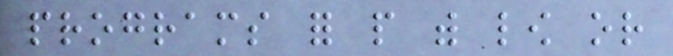programs for people with low or
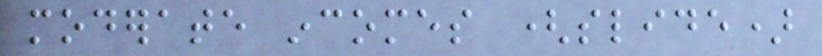moderate incomes (slide)
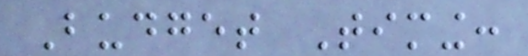Budget Timing:
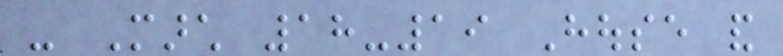- March 18-19 House and
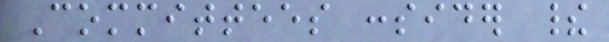Committees consider their
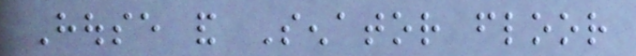House and Senator floor
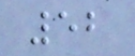52
